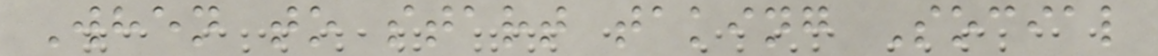When to start taking Social
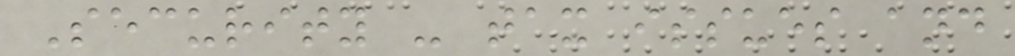Security - tax issues and
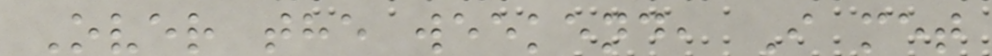Over the weekend, I met
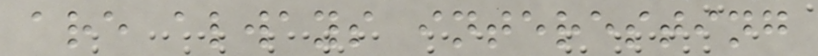are always interesting
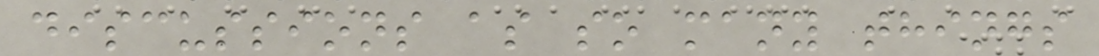discussions as so many things
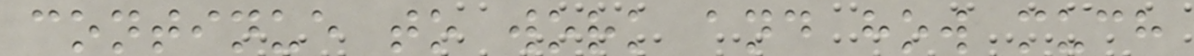continue to work and how much
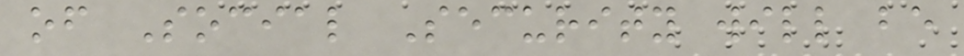of Social Security will be
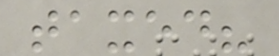taxed?
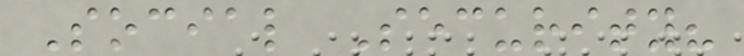Social Security?
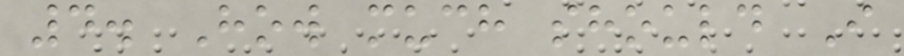4. How much should I
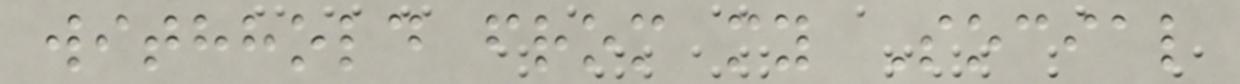withhold from my Social
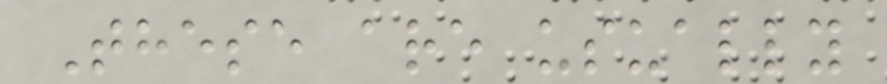These are usually
